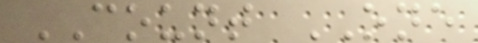COUNT ONE
